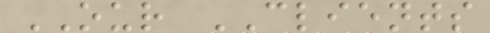OUR CLIENTS
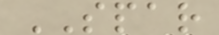SPAR
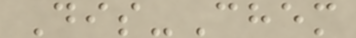Dis-Chem
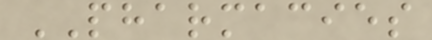PHARMACIES
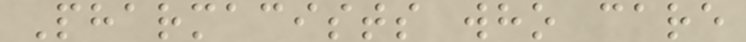Pharmacists who care
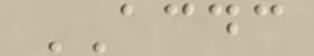ACDC
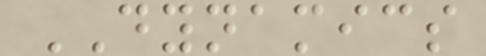DYNAMICS
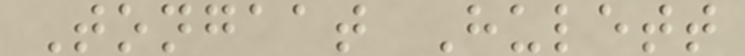Tongaat Hulett
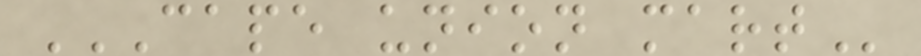CAPE UNION MART
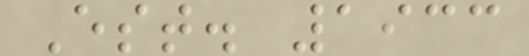Est. 1933
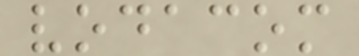vodacom
